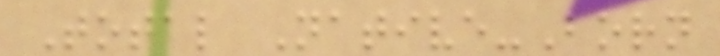Total Native-Born
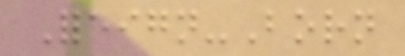Foreign-Born
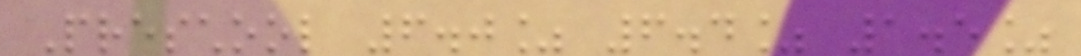Preschool 6.0% 6.4% 1.5%
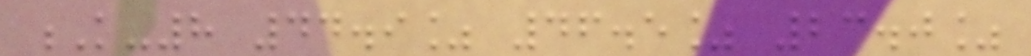K-8 44.9% 46.5% 23.0%
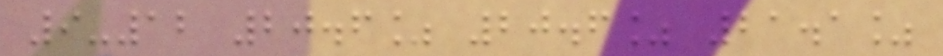9-12 20.6% 20.6% 21.1%
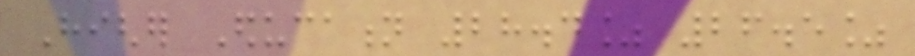Higher Education 28.4% 26.5%
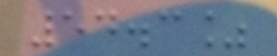54.3%
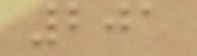201
